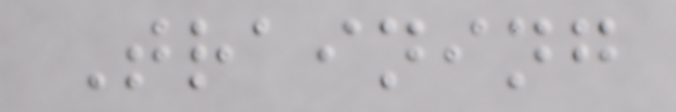Training
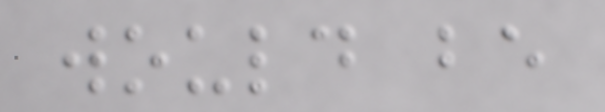would be
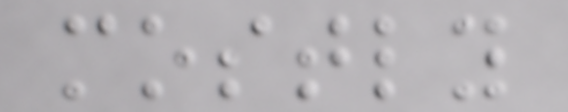mostly
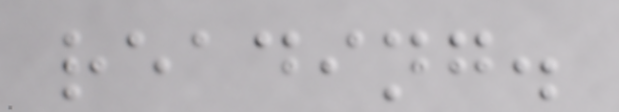reading.
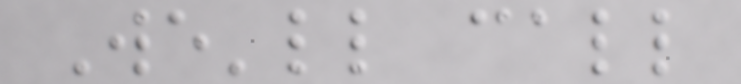We'll call
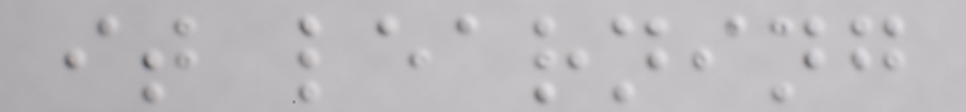it learning
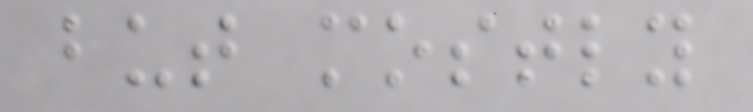but mostly
